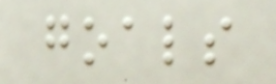goals
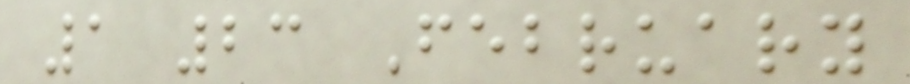1 23 February
